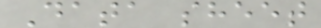Data sheet
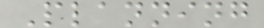Planning
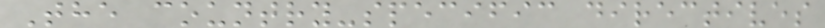The country-specific directives
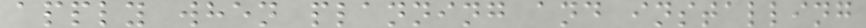apply when planning and installing
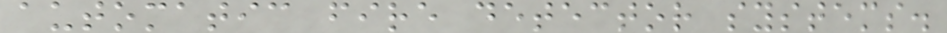automatic fire detector systems.
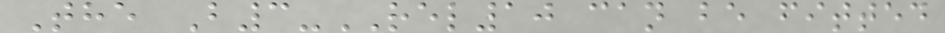The B3-REL10 can be fitted
